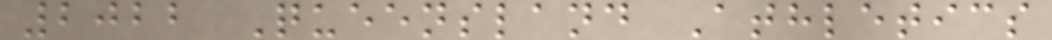2022 Queensland Athletics
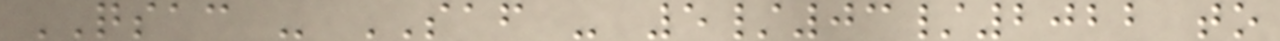QSAC - SAF - 5/03/2022 to
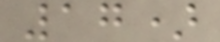17)
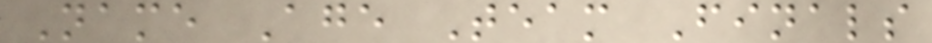Name Age Team Finals
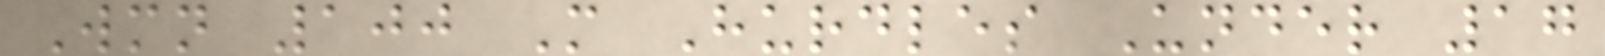Wmn 100 M Hurdles Under 17
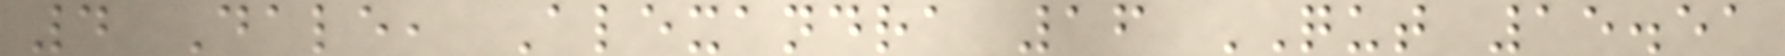4 Dale, Alexandra 16 QUT 15.51
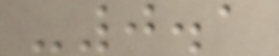-0.1
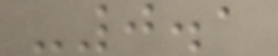-0.1
